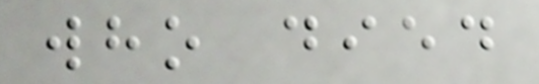who died
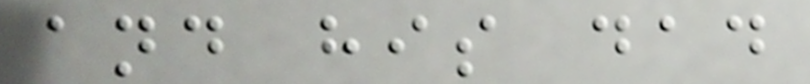and his dad
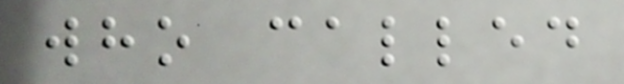who called
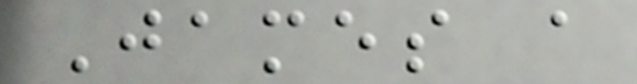James a
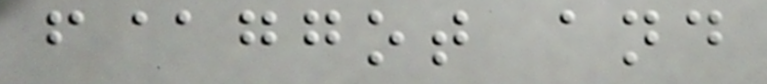f@ggot and
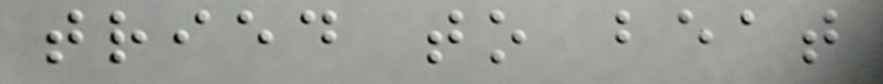tried to beat
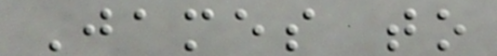James to
